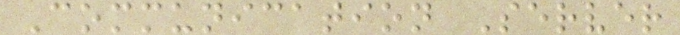Communication Server
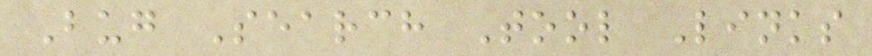Bug Search Tool Links
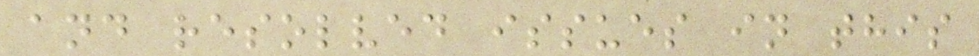and resolved issues in this
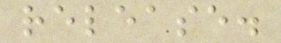release.
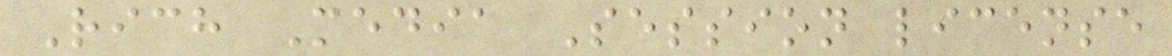Rich Media Session license
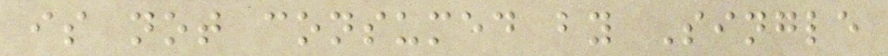is not consumed by Single
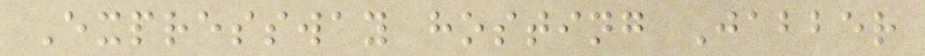Expressway hosting Jabber
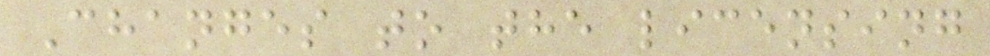Changes to the licensing
